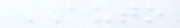AUTO
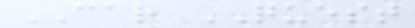CAR QUEST
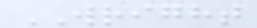WRIGHT
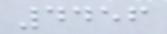4456
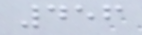456
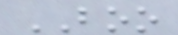BOO
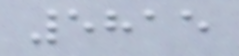5815
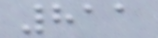811
